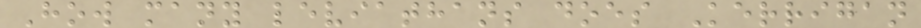How many leviathans does Kerrigan
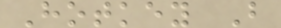Hotkey B
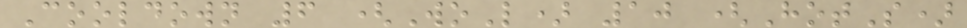Cooldown 6 (WoL) 10 (HotS)
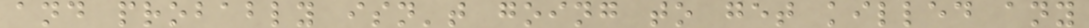and probably isn't going to get killed any
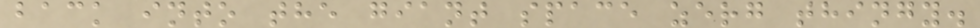back into the giant space zerg thingy.
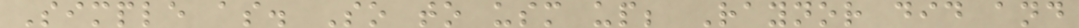Simple as. So to usm up; Raynor did and
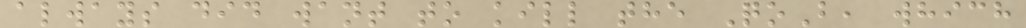always did want to kill the QoB, which
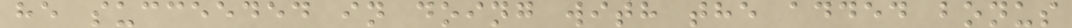he succeeded in doing with the added bonus
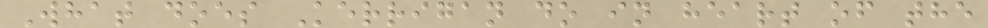What does Kerrigan do in heart of the
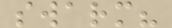swarm?
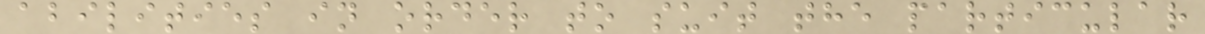abilities in order to suit the particular
